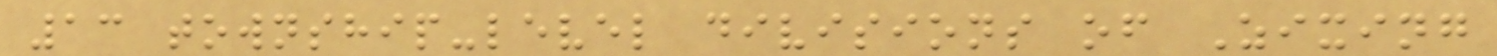13 township-level divisions of Zixing
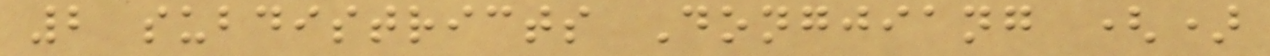2 subdistricts Dongjiang ()
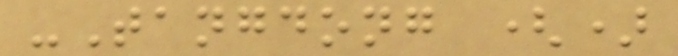-Tangdong ()
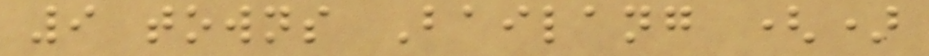9 towns Bailang ()
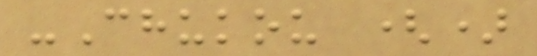-Chukou ()
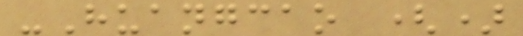-Huangcao ()
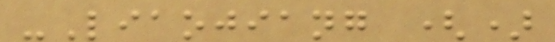-Liaojiang ()
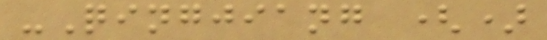-Qingjiang ()
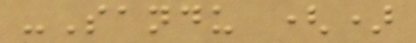-Sandu ()
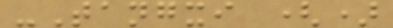-Tangxi ()
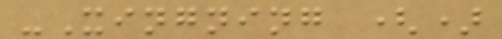-Xingning ()
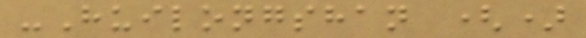-Huilongshan ()
